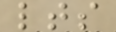lts
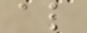al
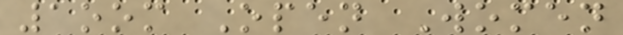1oom Open Women
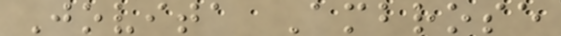Jovita Ambrose
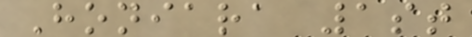Honiara 1st
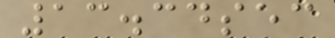13.34sec
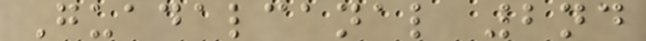Guadalcanal 2nd
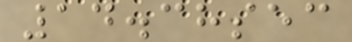14.38sec
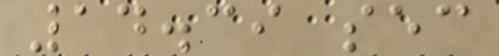14.39 sec
